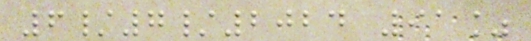6/7/2024 91%
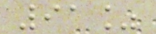91%
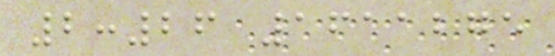2:26 1611275
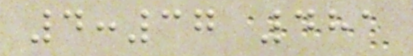4:37 481
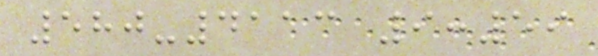580-4113 9:59
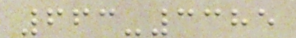663-3385
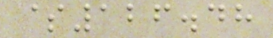$126.48
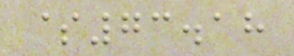$73.18
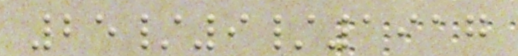25/9/1917
